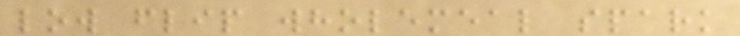low flip wholemeal spark
